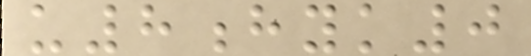u8hyk0
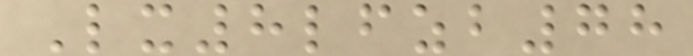Lx8lfzb78
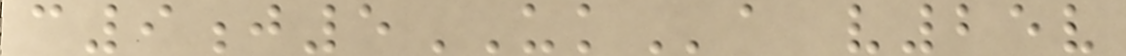c9j5UKa v25v
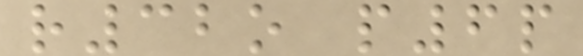r32o p6p
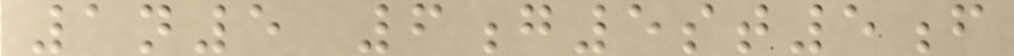1n5 6g5st5f
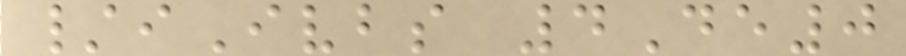/iIvbs 4De0
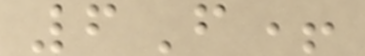6F+
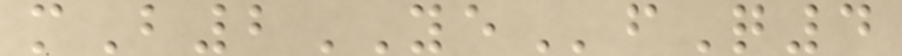mB2YEfQ4
